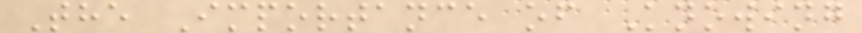The Importance of Knowing
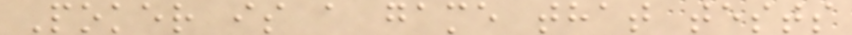Poker is a game that tests
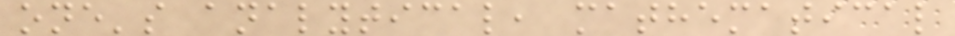one's analytical, mathematical
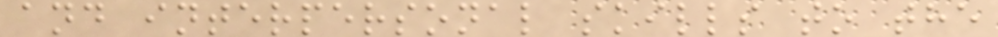and interpersonal skills to the
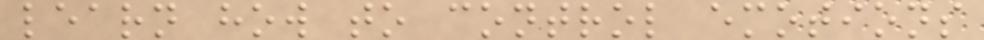learn how to control emotions
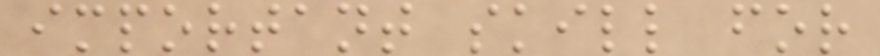important skill for
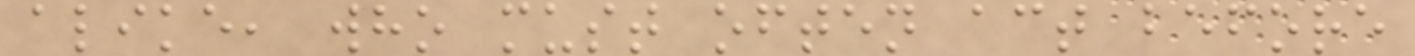alike, who must often act before
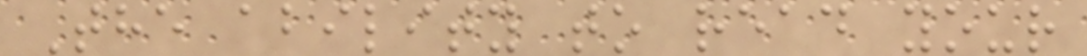The ability to read your
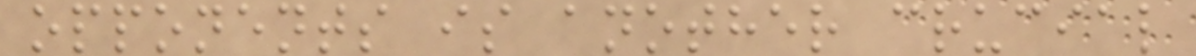opponents is another crucial
